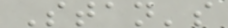Stan's
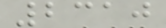2310
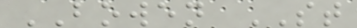BOWEN ST
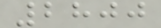2800
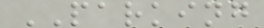PARKING
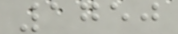1750
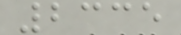2335
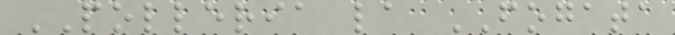POLLERIA la FOGATA
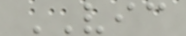VIC
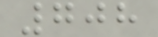708
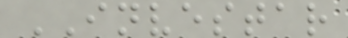INVESTAR
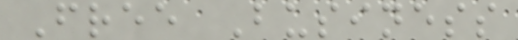Free Business
